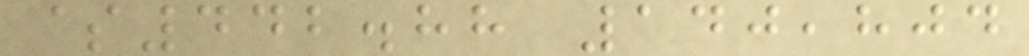$442.88 140,804
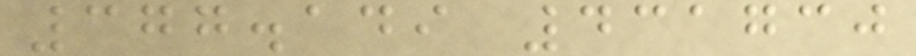377.149 431730
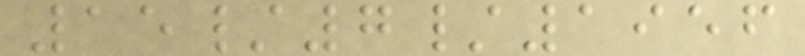15/7/1956
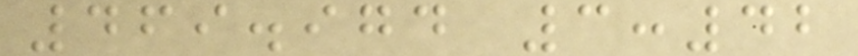469.974 3:42
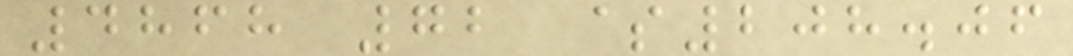4868 72 $208.06
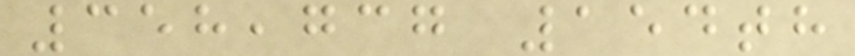358,737 154th
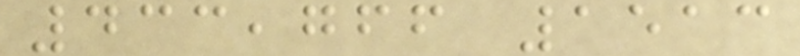433,766 1513
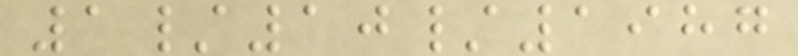1/10/1987
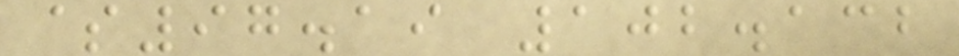$97.19 102.132
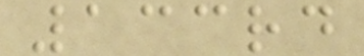133rd
